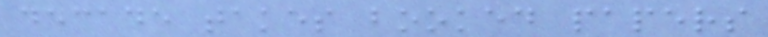decade takes booked papers
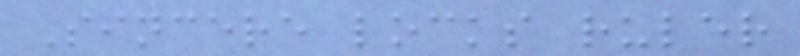Sincere locks ruler
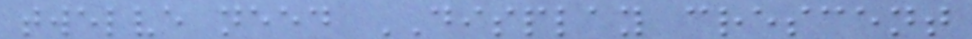twelve need DISPLAY crescent
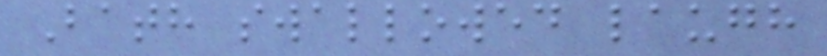Bath swallowed laugh
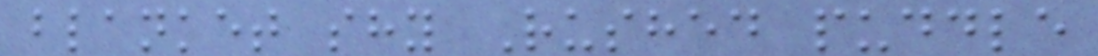blanket shy Rushed puddle
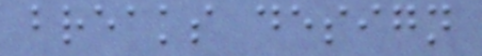breaks design
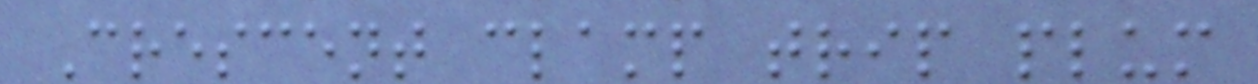Crescent clamp trip plum
